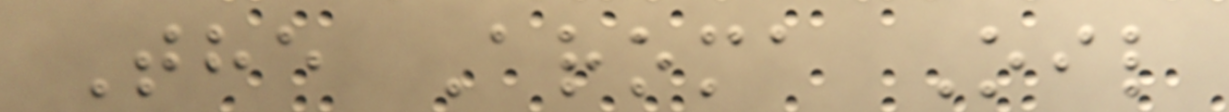The Aroma Oil
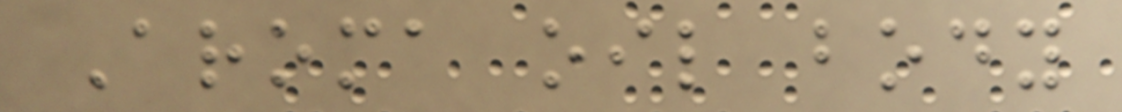Aroma oil body
